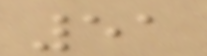51
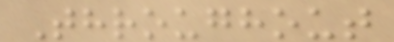Throughout
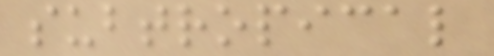subtropical
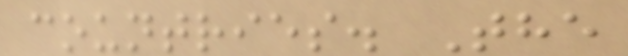countries. The
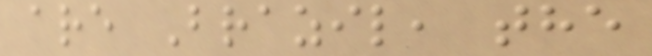are Brazil, the
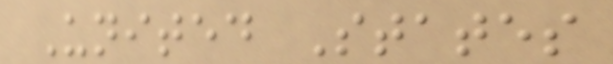United States
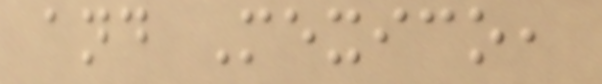and Mexico,
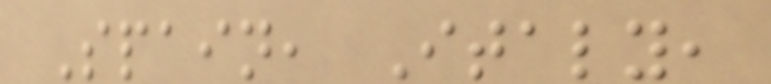Spain, Italy,
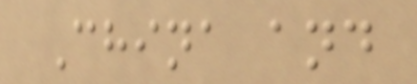China and
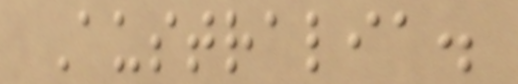Australia.
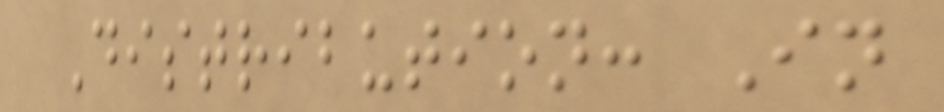Distribution: In
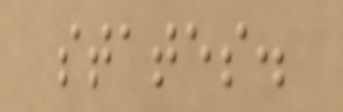states.
